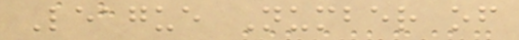League Number of
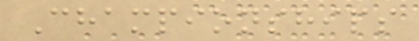Championships
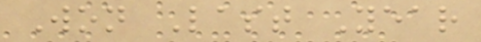Won Last Year
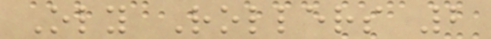Oly Rollers 2
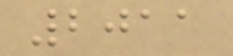2011
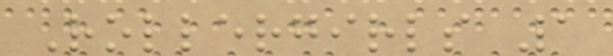Rollergirls 1
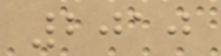2010
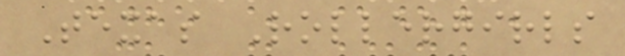Texas Rollergirls
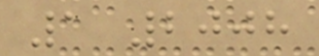1 2008
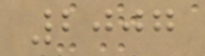2007
